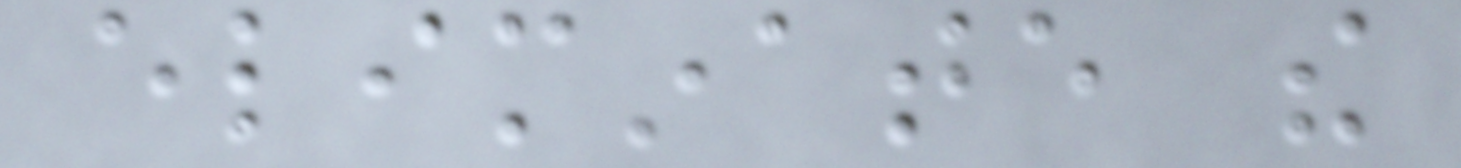eliminate the
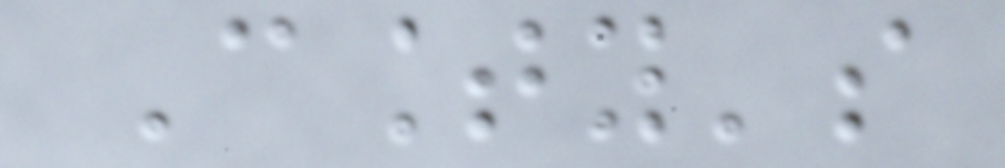County's
